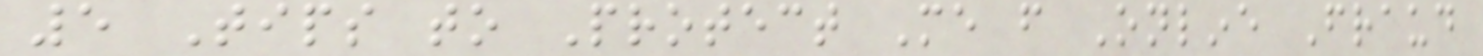5 Tips to Protect Me from Online Fraud
